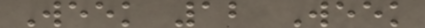Week 12 Week
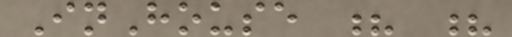InHouse ? ?
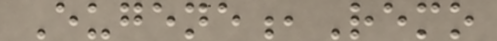Eugene,Remo
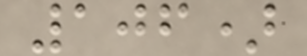106)
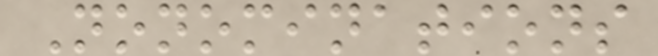Nonominations
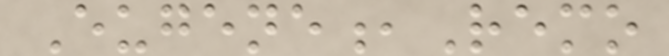Eugene,Remo
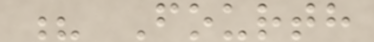? Fourth
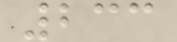233
